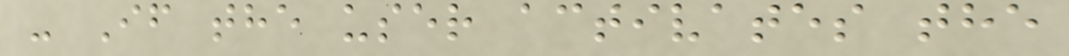- If the user activates the
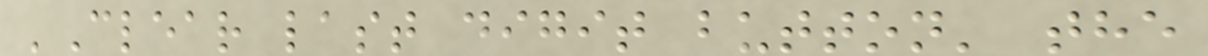'Clear last digit button' the
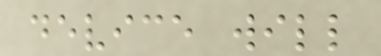device will
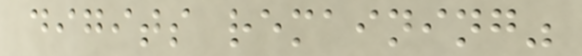digits remaining"
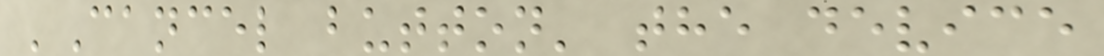'Cancel button' the device
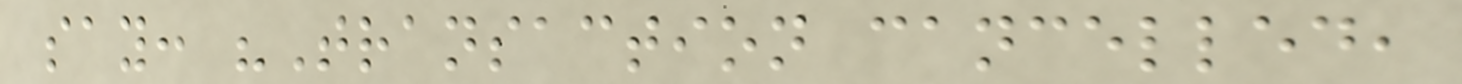say: "Transaction cancelled,
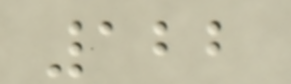122
